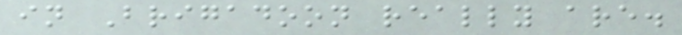in Brigadoon really are.
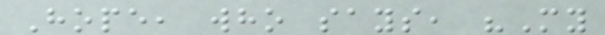Hope, who says, "My
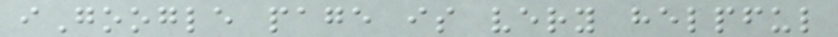iGoogle page is very helpful
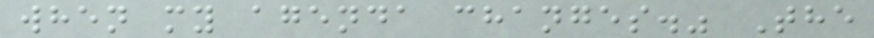when my agenda changes." The
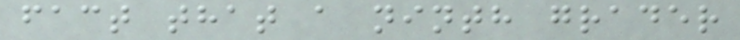fact that a ninth grader
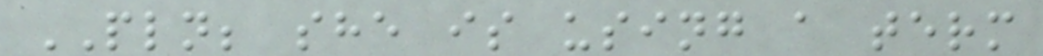PLN; she is using a term
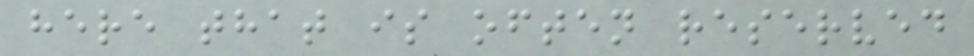here that is often reserved
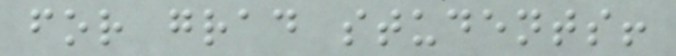for grad students!
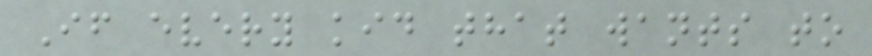If every kid that wants to
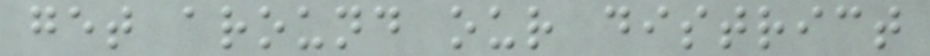get around our district
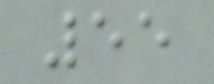55
